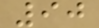90
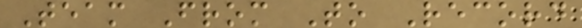Team From To Record
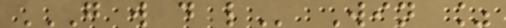G W D L Win %
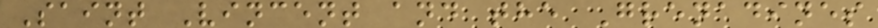Saint Vincent and the Grenadines
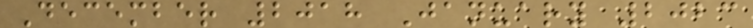December 2018 January 2023
